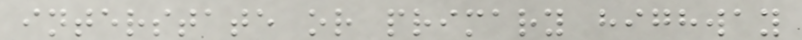interstate or primary highway
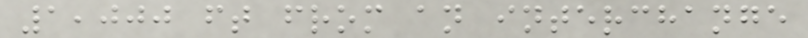1,000 ft from an interchange
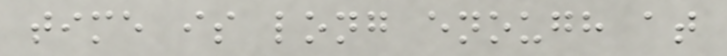time is long enough at
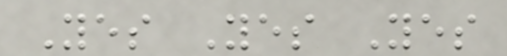Yes Yes Yes
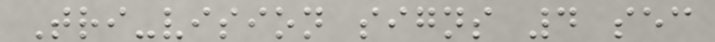Tri-vision signs 4 sec
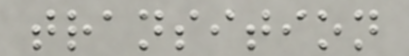transition
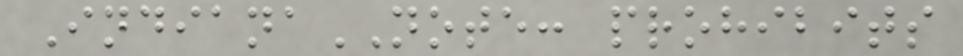IndianaNOTE: prohibits
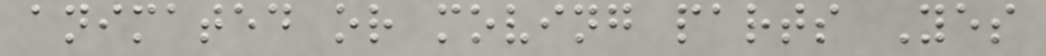animated or moving parts Yes
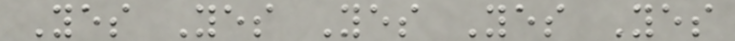Yes Yes Yes Yes Yes
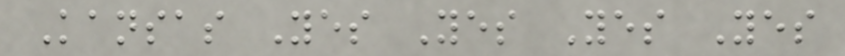Kansas Yes Yes Yes Yes
